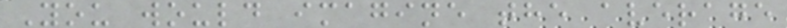You would imagine the average
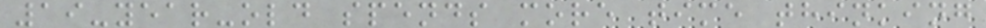19-year-old spends more time thinking
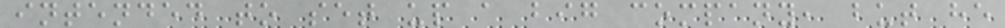intended to set up a big company, but he
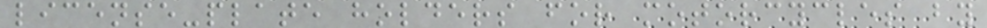license-plate holders for motorcycles by
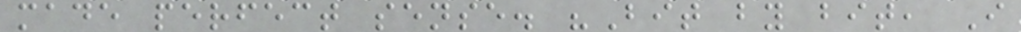made perfect sense. "Bit by bit, I
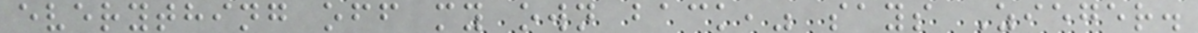everything off my own back," says Zieger.
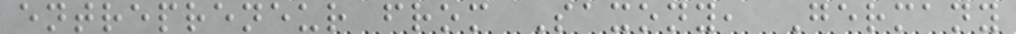entrepreneur from Saxony, Germany
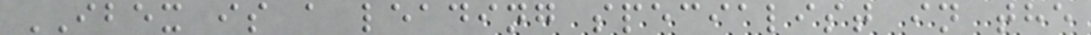IBEX is a leading specialist in the
